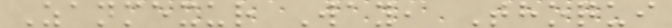Zanmexur Way, Thoqui
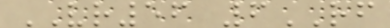VR56 6RF
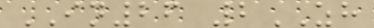IN26 2ZH
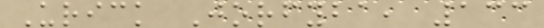Urick Jorfyba, 133
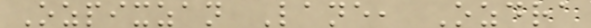Ozpixzan Lane, Ozdra
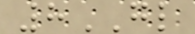8GL
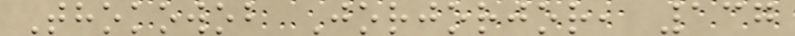Thokowob Jorjorjor, 137
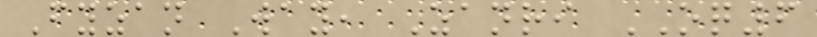Fyzan Way, Zanri OQ6
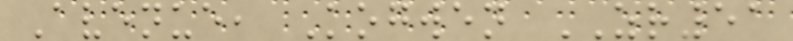Avenue, Kogwen ZR51
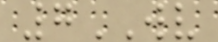7WV
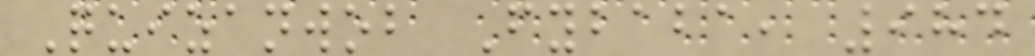Quizanwob Fybaba, 984
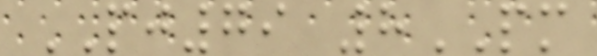PJ79 8PM
